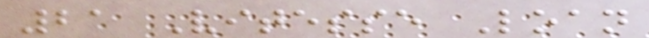21 Vitesse Loan
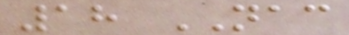18 NAC
